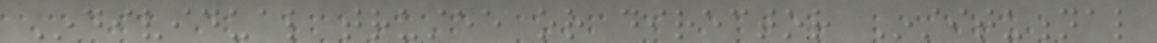Individual trustee or director Institutional
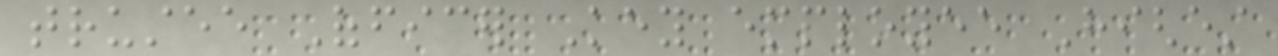trustee Officer Key employee Highest
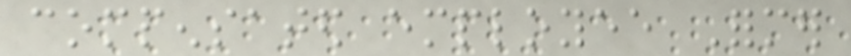compensated employee Former
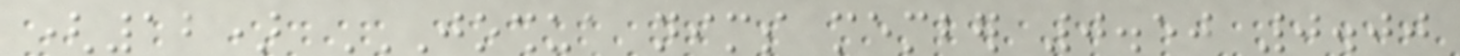(12) JOSHUA NIMS MEMBER 0.50 0.00
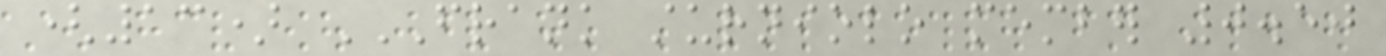(13) FRANK STURNIOLO MEMBER 0.50
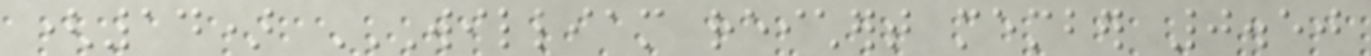(14) WILLIAM REICHERT MEMBER 0.50
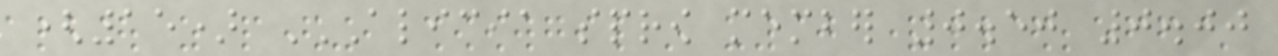(15) ALICIA SPROW MEMBER 0.50 0.00
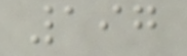197
